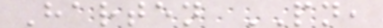Harten PN,
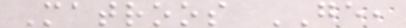Matroos GE,
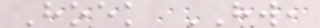Hoek HW,
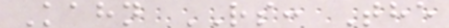Kahn RS: The
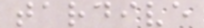tardive
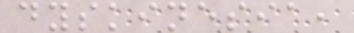dyskinesia,
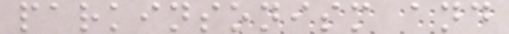parkinsonism and
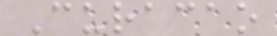Curacao
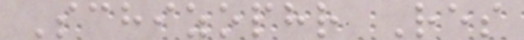Schizophr Res
